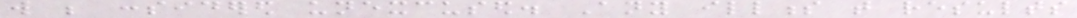will be considered unexcused. Any illness that results
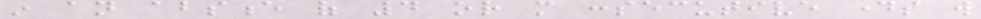in an absence of 4 or more consecutive days will
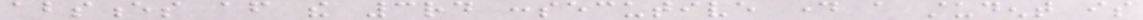absences after the 3rd consecutive day a student is
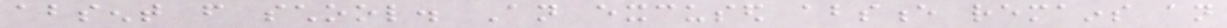absent from school. An excused absence remains an
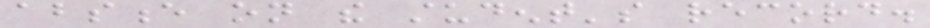absence on the student's record.
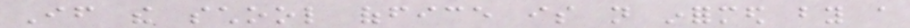If the school office is not informed by a
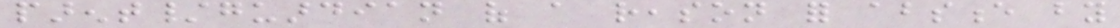parent/guardian of a reason for absence by
